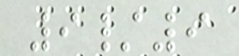9/9
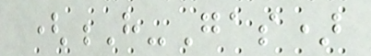(H-Gas)
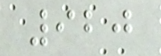920
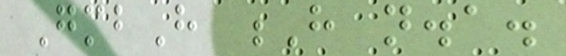GmbH H n.a.
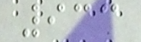933
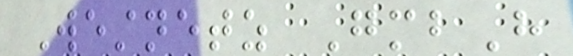Westnetz GmbH
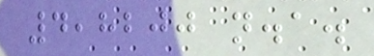4,8200 n.a.
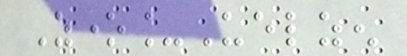Zone_Uelzen
